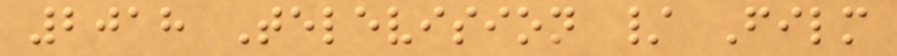2018 Television / Film
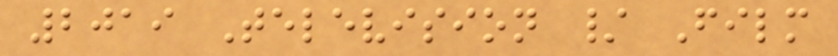2019 Television / Film
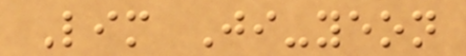Lim Ji-yeon
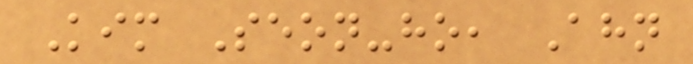Kim Seon-ho, Ahn
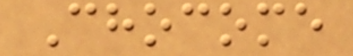Chocome
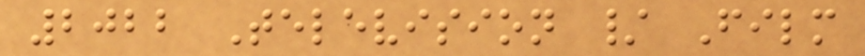2022 Television / Film
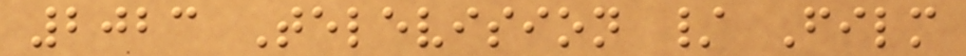2023 Television / Film
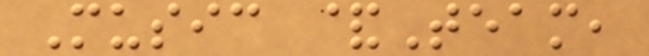Music &Team,
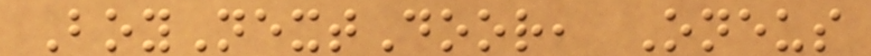BoyNextDoor, Oneus
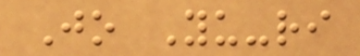Jo Yu-ri
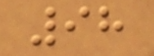98
